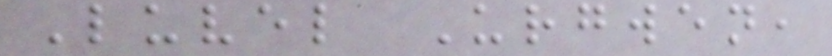Luvel Urgwen,
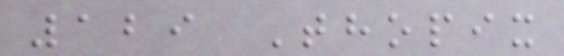129 Thopix
